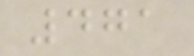471
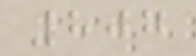807
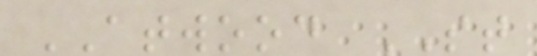ATWOOD ST
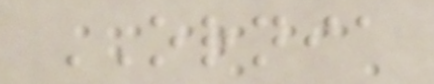ORNIA
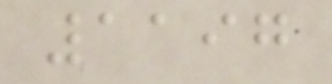1197
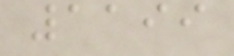1199
